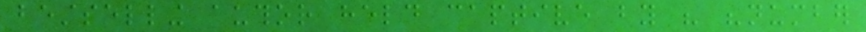bestselling author held captive by his "number
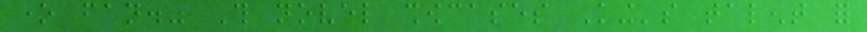one fan." This novel showcases King's talent for
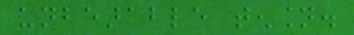unbearable tension.
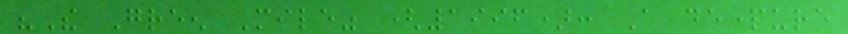"The Green Mile" (1996): A departure
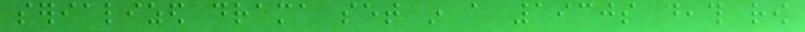serialized drama set in a 1930s death row
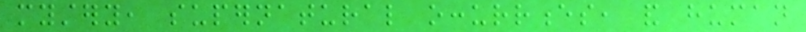mystery, supernatural occurrences, and human
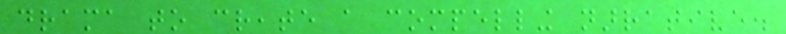drama to create a compelling narrative.
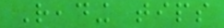Reading tips
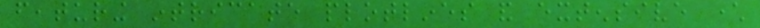featuring intricate plotlines and extensive character
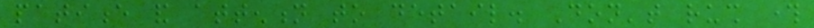patience and attention to detail. Don't rush through
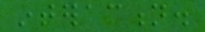interaction.
